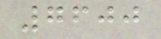7600
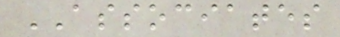ASSOCIATES
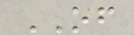OF
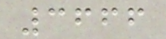3666
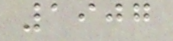1907
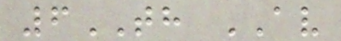6TH AV
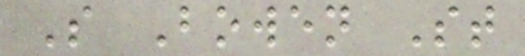S Bowen St
